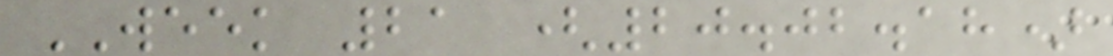WEEK 21 (20.02.18)
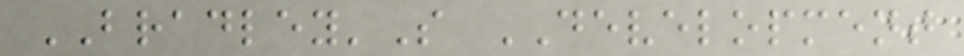BRADLEY'S DEVELOPMENT
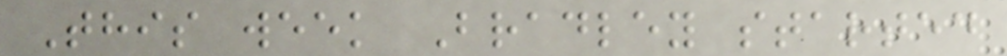This week Bradley started
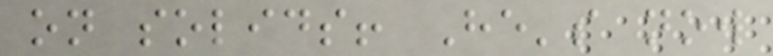on solids! He's now
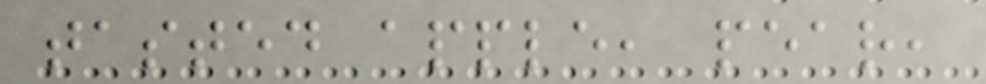tasted apple, pear,
